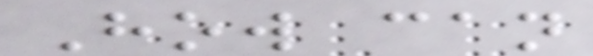How can
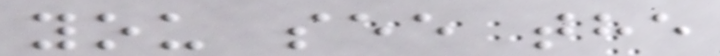you see the
